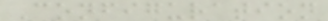Configuration
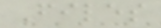Files
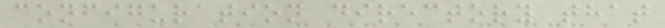configuration directory that
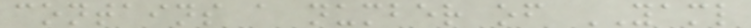contains a number of YAML
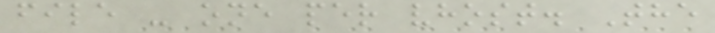file - one per vhost. The
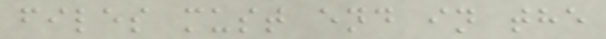files must end in the
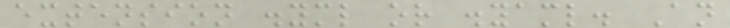extension .yml or .yaml. An
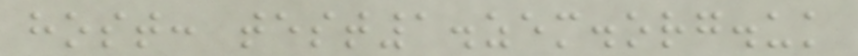host: test1.zem.org.uk
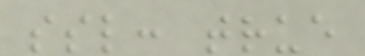ssl: true
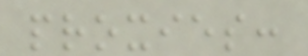proxies:
